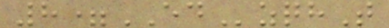8=EDzqhT
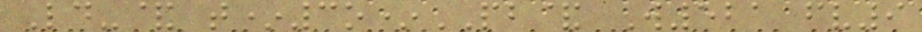Ld-& t*3o*PB& W521 fv9
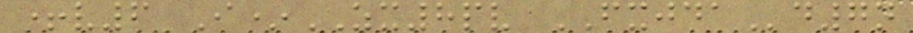+v6 I*ZX8pv FXJDAd7n
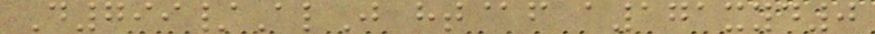D799/AlJ ht@f a171xyd0
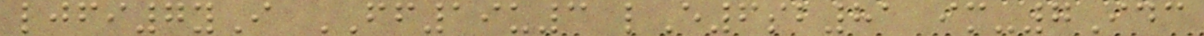ljfi7yI FF19u3 lE6sb81 im-7Idc
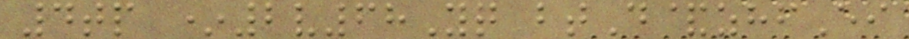4tp *2v68Yq btD&zhfEi
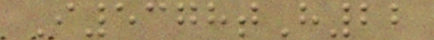I5378tH22
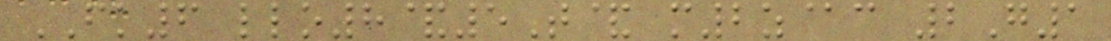FK6 llo8&5T& m2z@c 2G1
